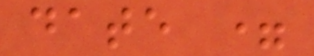date =
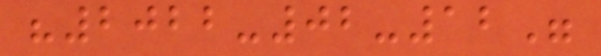"2022-02-12"
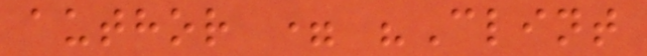author = "Clint
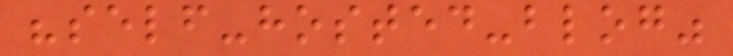"self-hosted-blog"
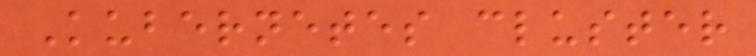Kubernetes cluster
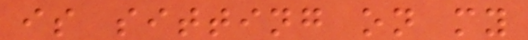is sitting on my
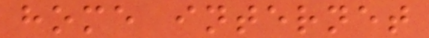home internet
